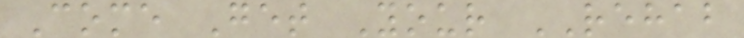Come Get Your REHAB
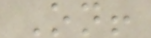On!
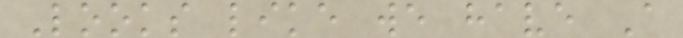Looks like we have A
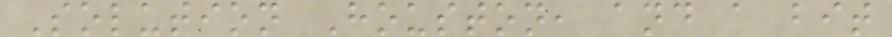Solution Houston, and a bit
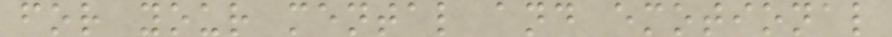for your mental and emotional
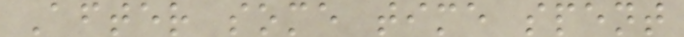After some time spent
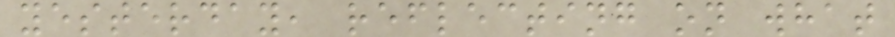yesterday, reflecting on what
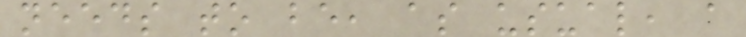needs to be, as usual, a
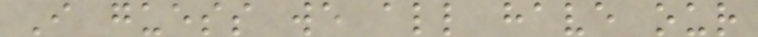I guess we all have our
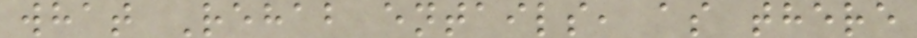what Rehab entails, as there
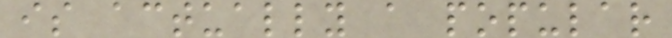is actually a popular
